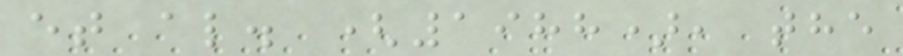et al. (1988), the
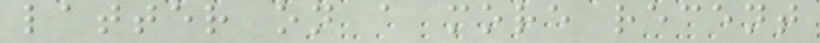latter on a more recent
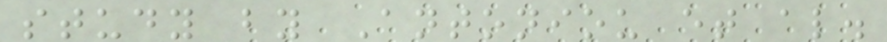study by Antoniou et al.
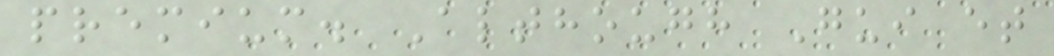premium. Although Gui et
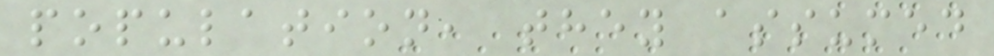population, they assumed
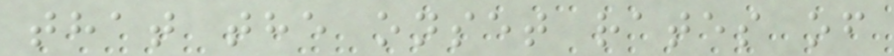that the onset rates of
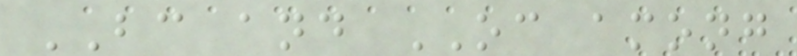BC and OC among
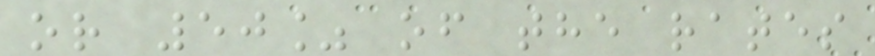or 50% of the rates
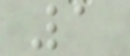1
